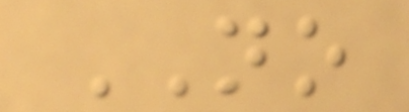NO
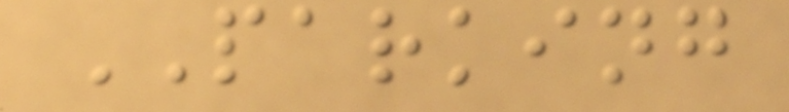PARKING
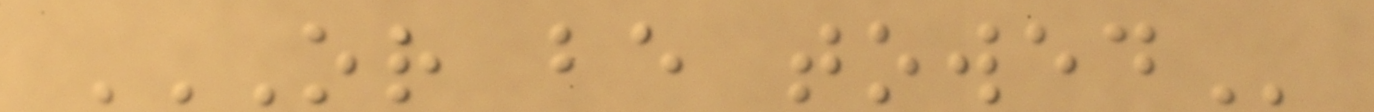OR BE TOWED
